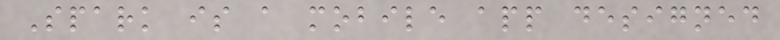Spark is a mobile app designed
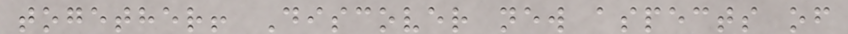together! Discover new aspects of
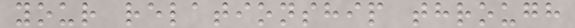your relationship through
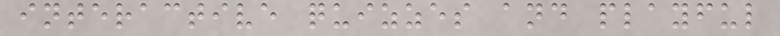interactive quizzes and playful
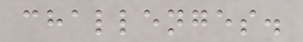challenges.
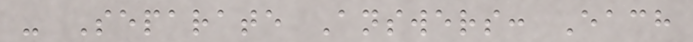- Separate Answers: Each
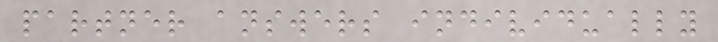partner answers individually
